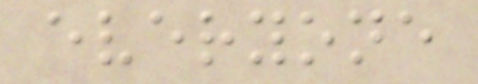everyone
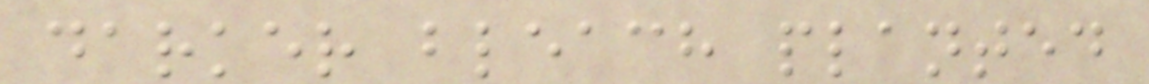darker bleach planted
